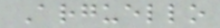Arguello
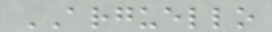ARGUELLO
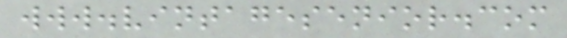www.vintagesenior.com
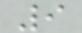9
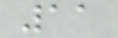11
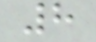8
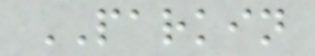PARKIN
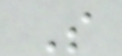S
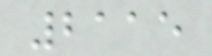2115
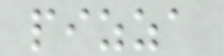pizza
